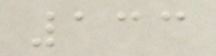133
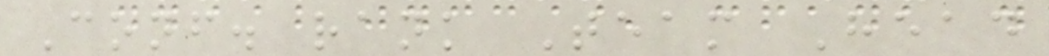Conf. rank Team Head
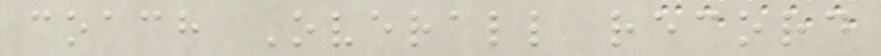coach Overall record
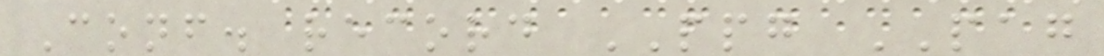Conf. record PPG PAG
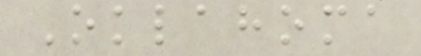Oklahoma
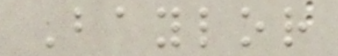Baylor
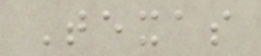Texas
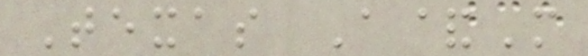Texas A&M
